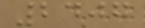2407
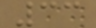33
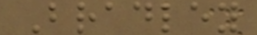Bradley
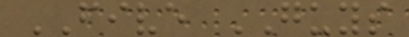FIVE GUYS
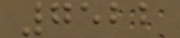7522
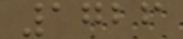1726
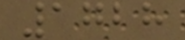1728
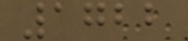1722
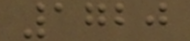1720
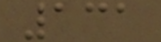131
